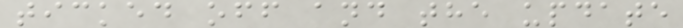ticked off and the update
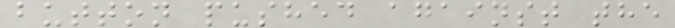button pushed against the
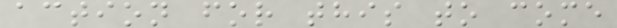action for this to come
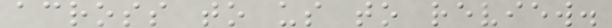across to us to review.
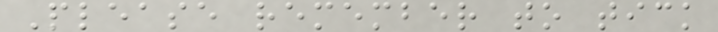Please remember to tick
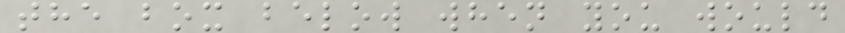the box below when you would
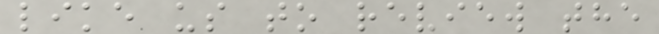like us to review the
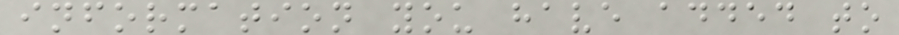information you have added to
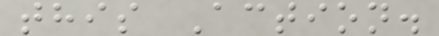this Action.
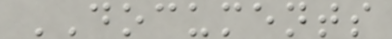DOCUMENTS
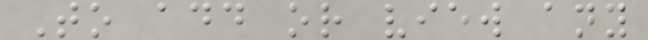To add or view any
